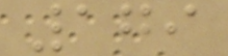179
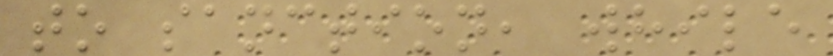to sanction, while
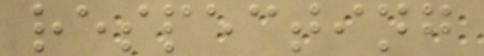respecting
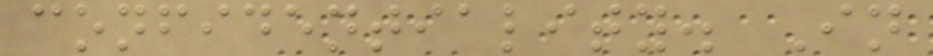confidentiality. In
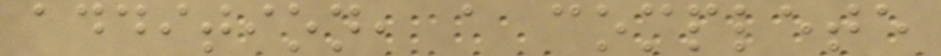addition, a complete
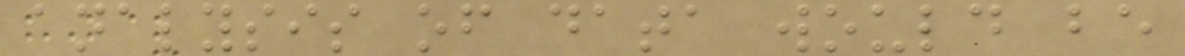analysis of data would be
